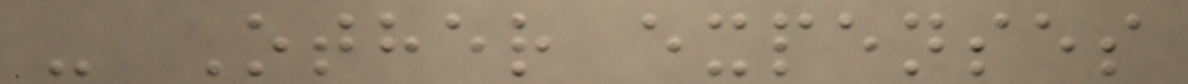- Other expenses
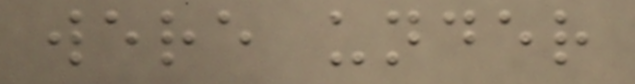were under
